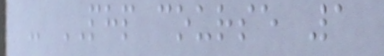- PHP course 1
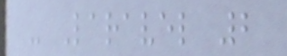- Laravel 2
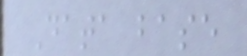Data base
